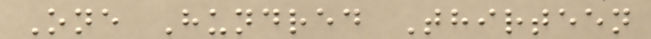One Hundred Thirteen
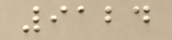9124
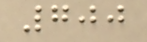700
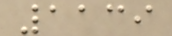1139
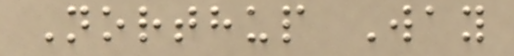Northup Way
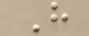H
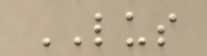LUS
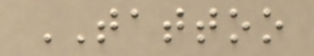TATTOO
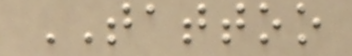TATTOO
